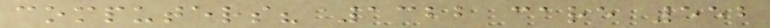computers? 1322 care 552
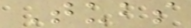Tubs
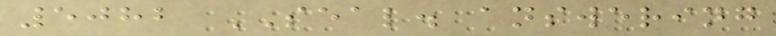5082 SEAL. answering
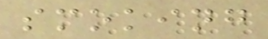smoking
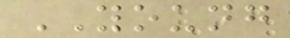YOUNG
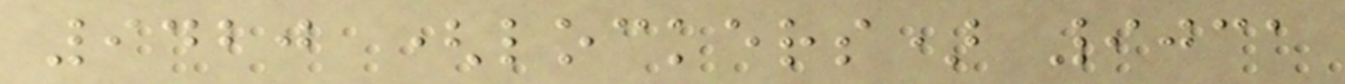9420 (lockers) 9031
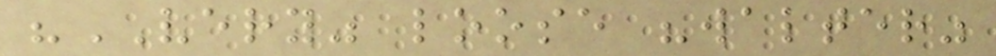"VERY" loose "walter"
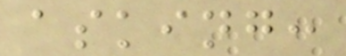asking:
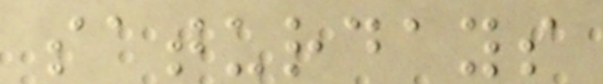saturdays
